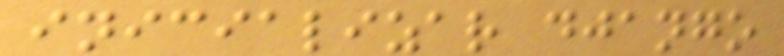inicializar django
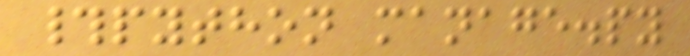#python manage.py
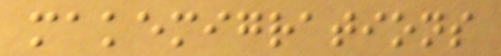makemigrations
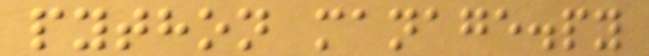python manage.py
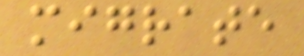migrate
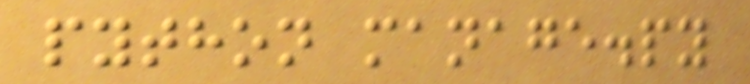python manage.py
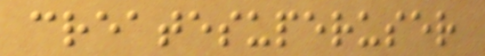createsuperuser
